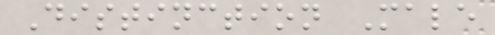Distinction Male
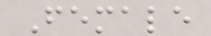Female
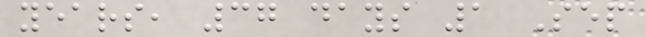years, 37 days 1 Sep
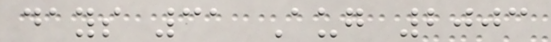days 31 Aug 2003
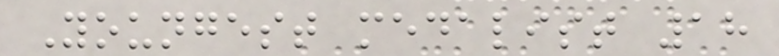Youngest medalist 18
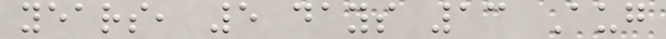years, 5 days 13 Aug
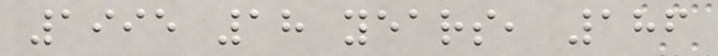1995 18 years, 186
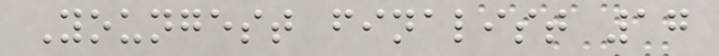Youngest finalist 17
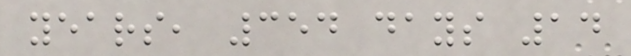years, 354 days 14
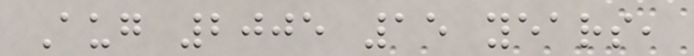Aug 2005 15 years,
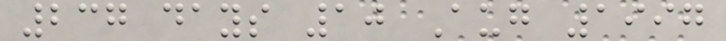237 days 10 Aug 1997
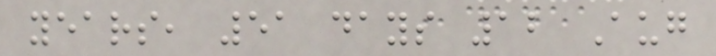years, 51 days 12 Aug
